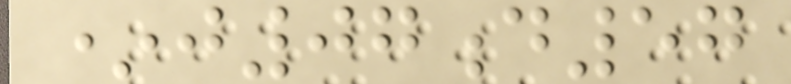*j07d57
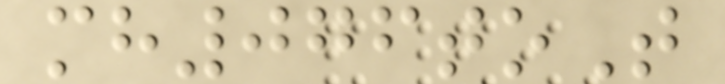mh076toT
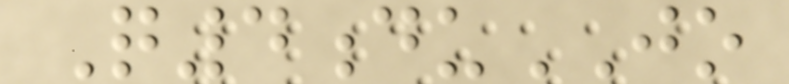Q4duJO
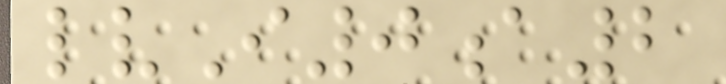lvI0a2
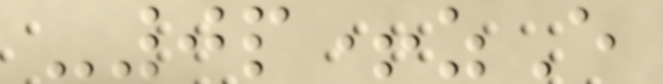-0p+zE
